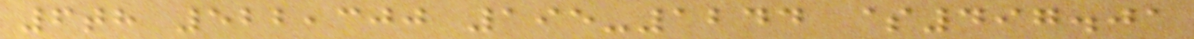6th 522,300 195-1244 $497.01
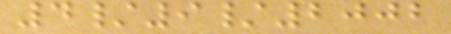4/9/2002
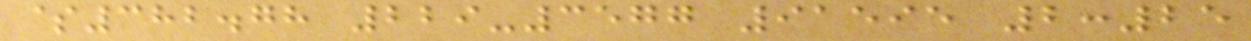$382.78 229-3577 91595 2:25
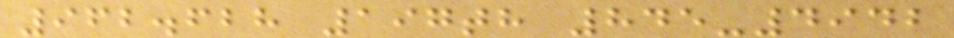962.628 197th 845-4942
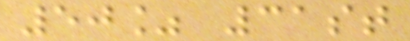50% 31st
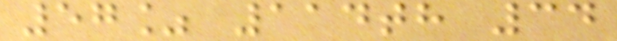57% 114th 34
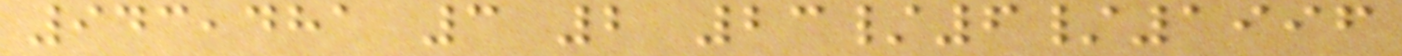943,481 3 2 23/6/1996
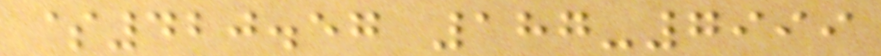$420.57 187-7999
